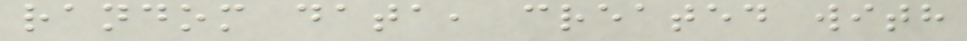random data, created with
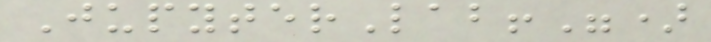JupyterLab!")
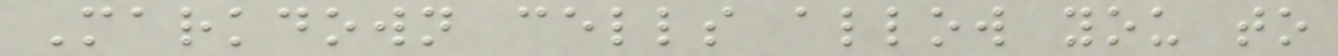Markdown cells allow you to
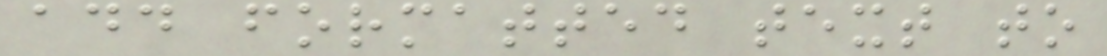add formatted text to
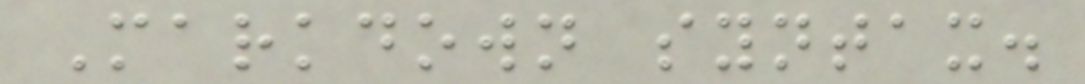Markdown syntax.
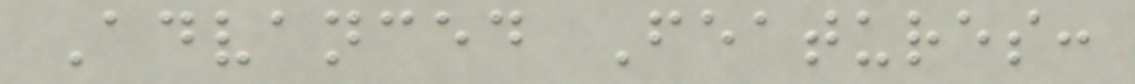Advanced Features:
